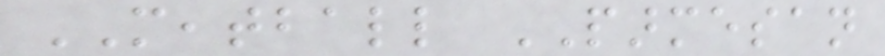MEATBALL PARMESAN
